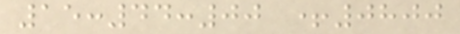15:44:00 +0800
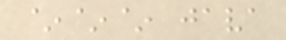~~~ java
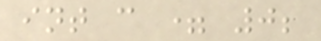int c = 0;
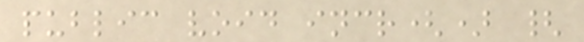public void incr() {
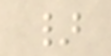}
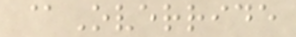@Override
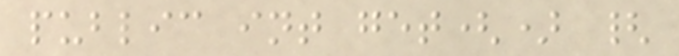public int get() {
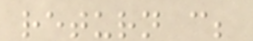return c;
